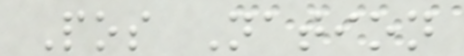Pos Nation
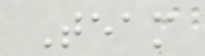Team
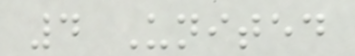4 United
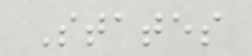States
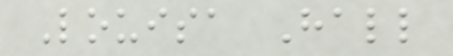Louisa Hall
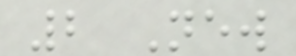2 New
